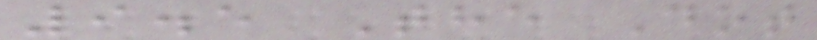9.5 The Dot
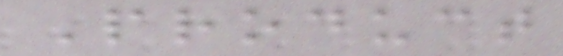Product
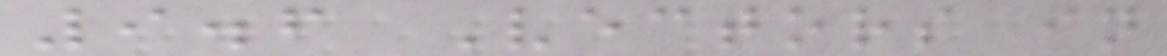9.6 Vectors in
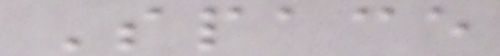Space
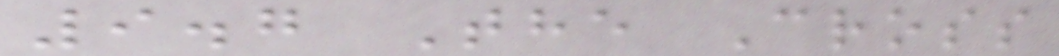9.7 The Cross
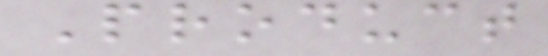Product
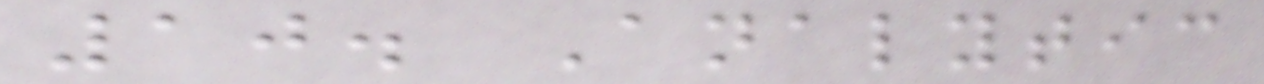10. Analytic
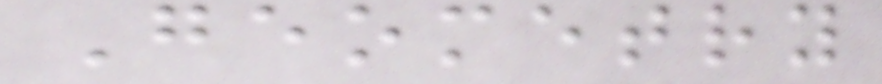Geometry
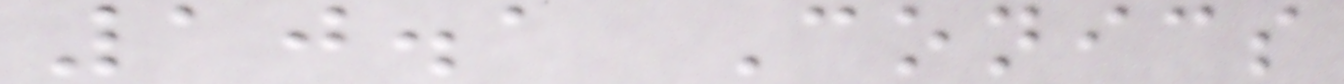10.1 Conics
